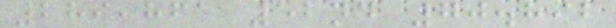289,861 52nd 70.892
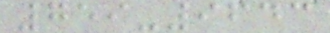759-9643
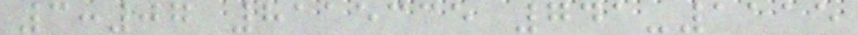3:07 8115335 741-1115
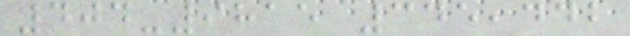404-9815 345,442
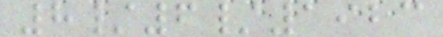8/6/1923
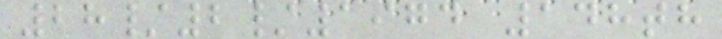28/2/1974 148th
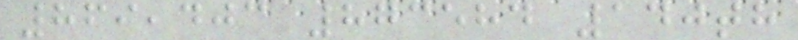869,403 873584 140th
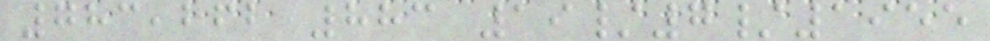783,262 883 19/7/1955
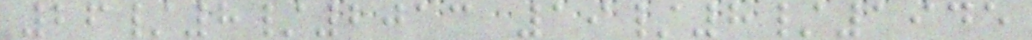26/8/2013 19/8/1945
